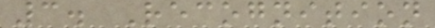3. Recognition
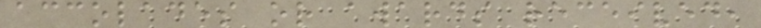accolades or awards received,
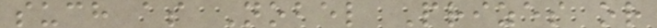such as Nobel Prizes or
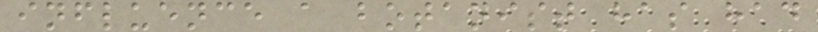influence a botanist has had
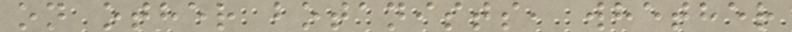on other botanists, whether
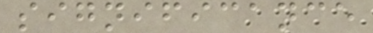significance
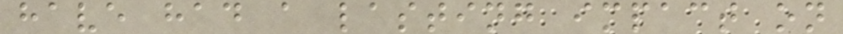have had a lasting impact on
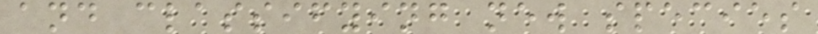and classifying new species
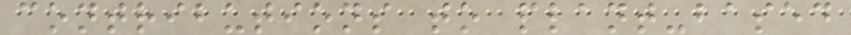contributions to plant-based
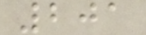201
